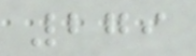279
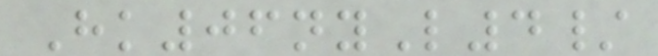Hk06nyL4/
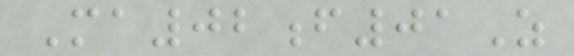Ma02f01Z
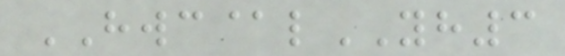HWC@lYH3
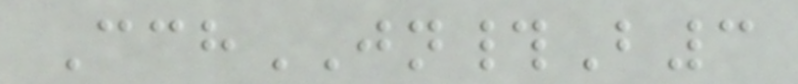CchJN#B3
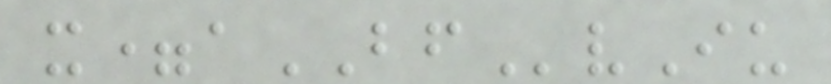x=aBFvIu
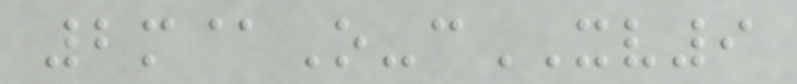2m@O-cXV9
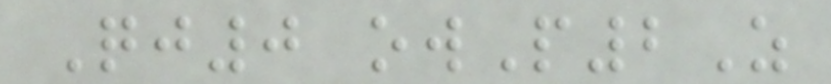Qj0 owP2Z
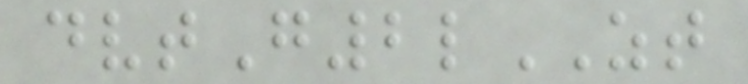dvtG2lZT
